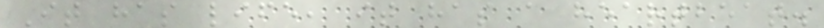It has life, it has a heartbeat.
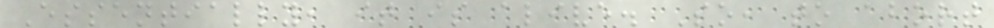Essentially, it is alive. So, to abort
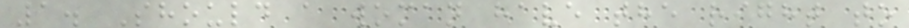1. Should a woman have the right to
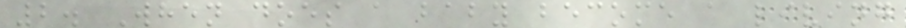2. When does a baby become a living
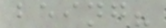being?
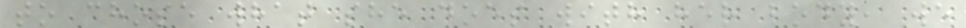to chose what she does with her body, we
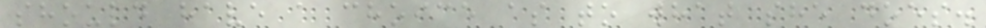should have a choice as to what she does.
